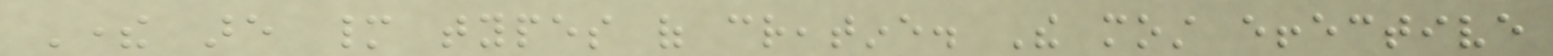There are many types of creatine. The most effective
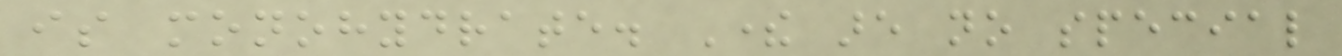is monohydrate. There are no special
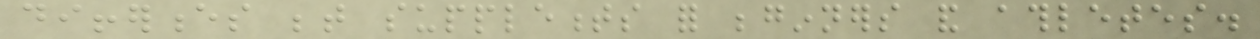differences between supplements for beginners and athletes.
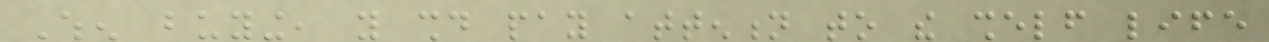When buying, you should pay attention to the shelf life
